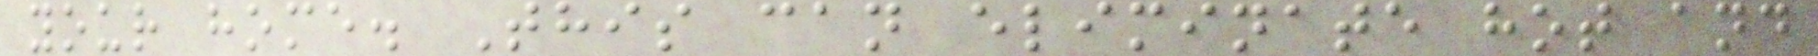your home. This can eliminate hot and
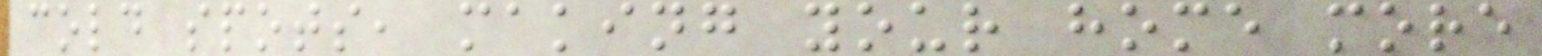cold spots, making your home more
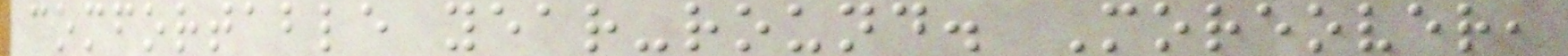comfortable year-round. Moreover,
